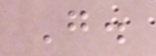G.
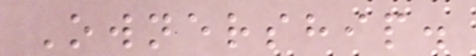Ownership.
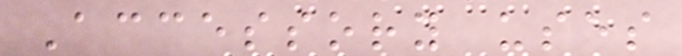Accessory uses
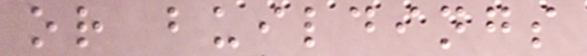or buildings
